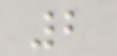2
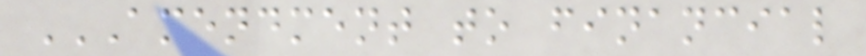AMENDMENT TO FINANCIAL
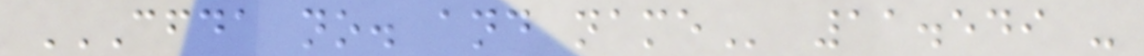CFDA NO. AND NAME 11.549 -
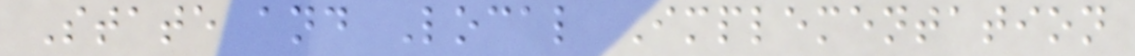State and Local Implementation
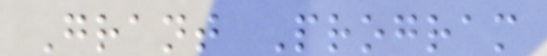Grant Program
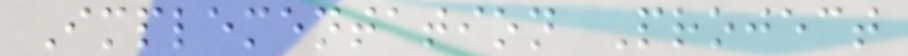Implementation Project
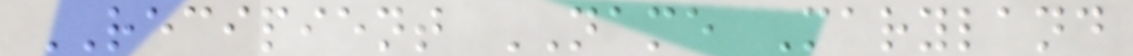RECIPIENT NAME Maryland
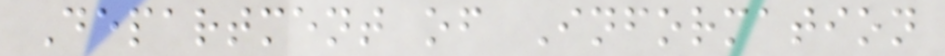Department of Information
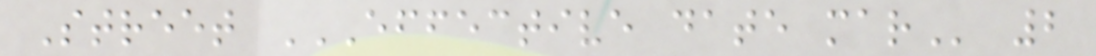Street EFFECTIVE DATE MAR 2
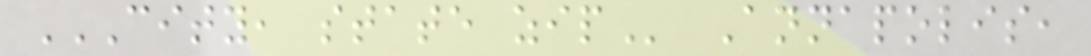CITY, STATE ZIP Annapolis,
